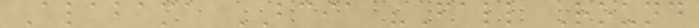Alabama BCIA "Fall Round
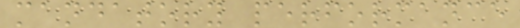mandatory performance
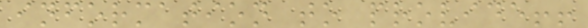information to provide!!
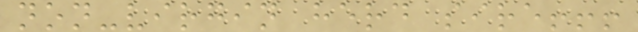non-virgin herd sire!!!
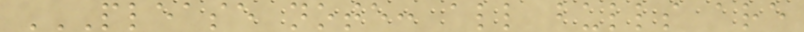PLEASE NOTE: ALL BULLS ARE
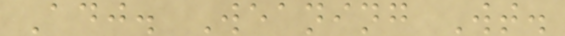Adj. Weaning Wt.
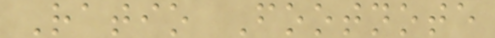Ratio Footnote
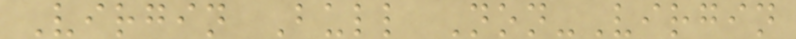Virgin Bull Non-Virgin
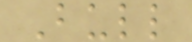Bull
